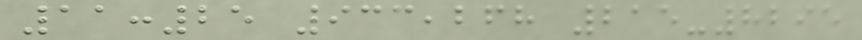11:25 933,268 215-8295
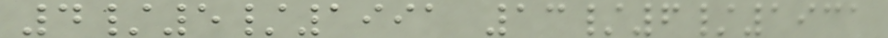4/5/1991 13/6/1931
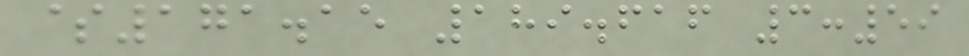$171.15 189.616 3:59
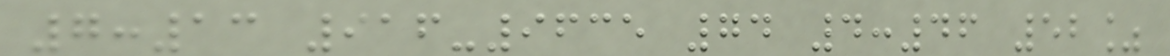7:13 916-9635 74 4:46 52%
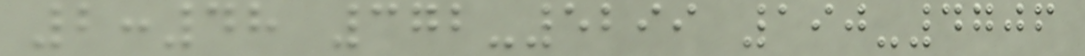2:48 372-5299 190-4706
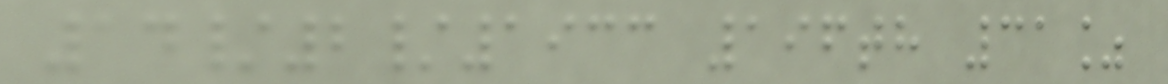14/2/1933 196th 31%
